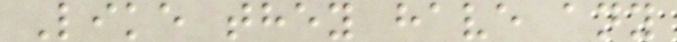Like they have any
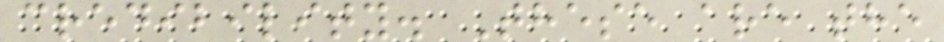credibility. These are the
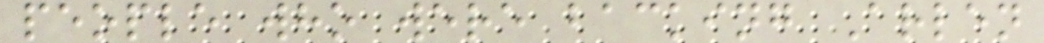people who were backing Arlen
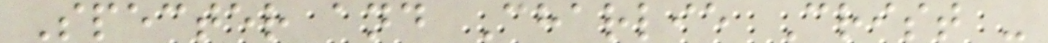Specter and Charlie Crist -
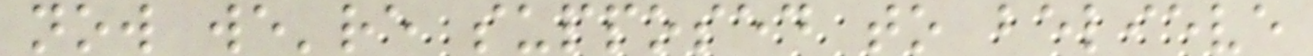now we're supposed to believe
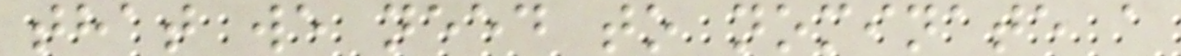that we need to nominate a
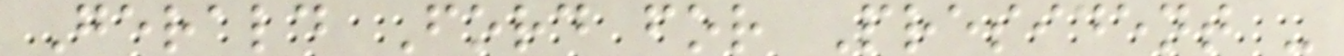Gerald Ford for President -
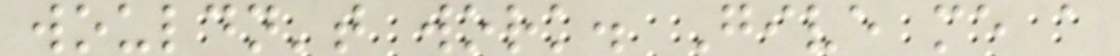wouldn't work. Give me a
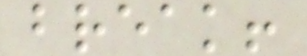break!
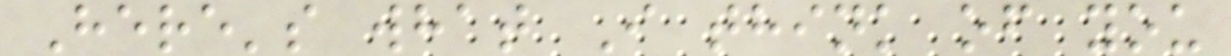Here's what I think of you
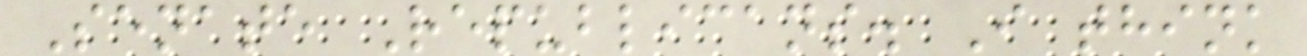Senate Republicans. I think
